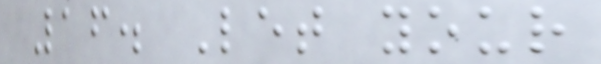16. Let your
